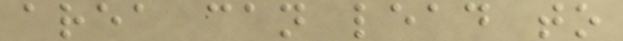area can lead to
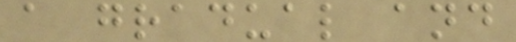a gradual and
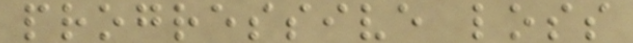progressive loss
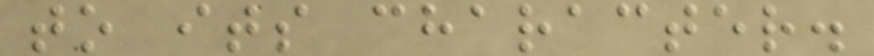to its character.
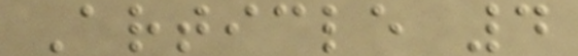Article 4
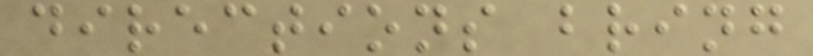directions bring
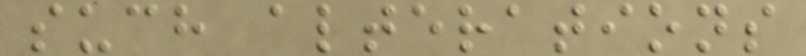such alterations
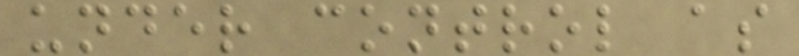under control as
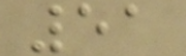51
